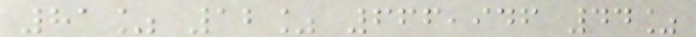81% 12% 666,946 44%
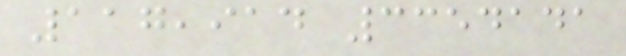117,914 3354141
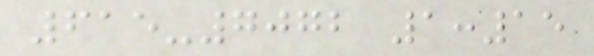615-7072 1:15
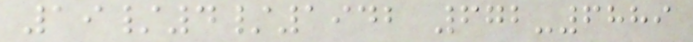19/4/1942 672-6889
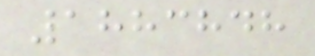1883848
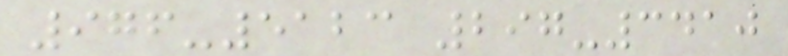976-5123 297-3410
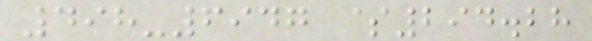498-6947 $294.28
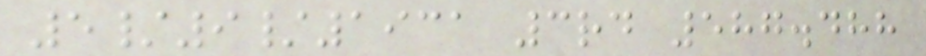5/9/1931 3rd 587.488
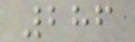286
